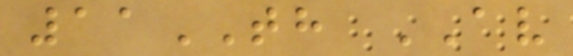11TH AV
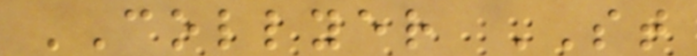COLLYER ST
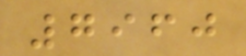7960
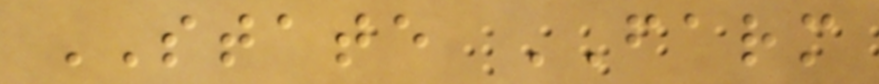STATE FARM
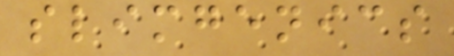slimgenics
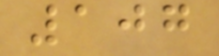107
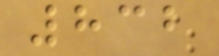832
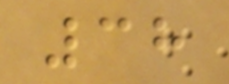38
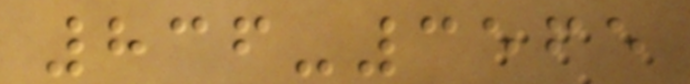836-3565
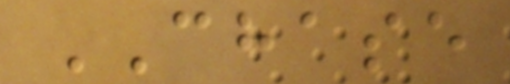CHASE
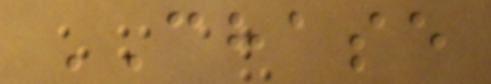CHASE
